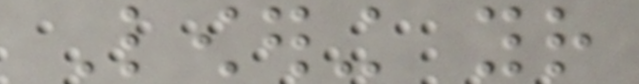Lowering your
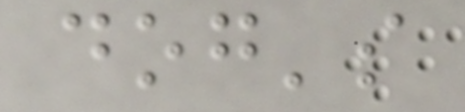dog's
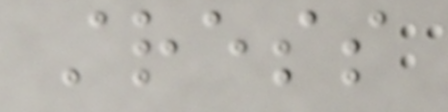stress
